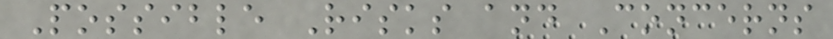Possible Risks and Concerns
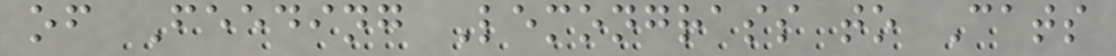of Feeding Lemongrass to Cats
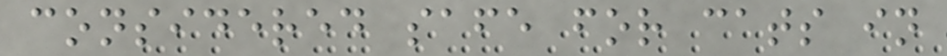considered safe for cats in
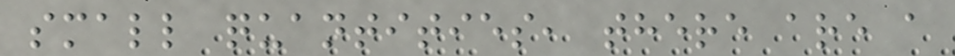small quantities, there are a
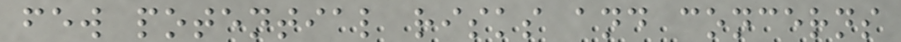few potential risks and concerns
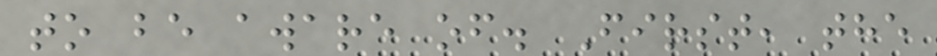to be aware of. First, the
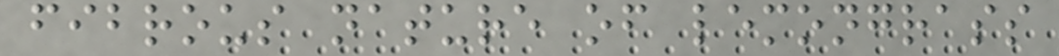fibrous nature of lemongrass
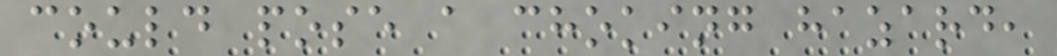could pose a choking hazard,
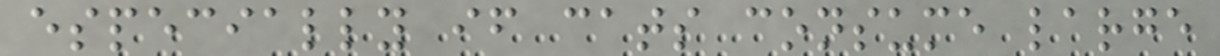especially if cats consume large
